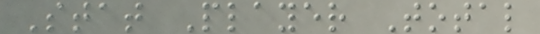Stat Player Total
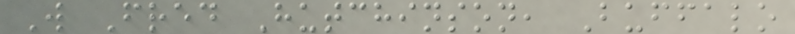W Fred Hutchinson, Buffalo
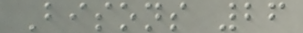Bisons 26
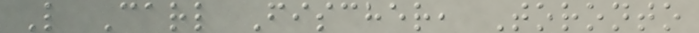L Carl Fischer, Toronto
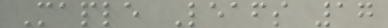Maple Leafs 17
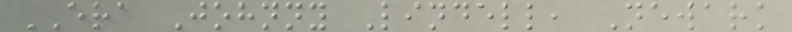ERA Johnny Lindell, Newark
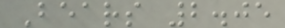Bears 2.05
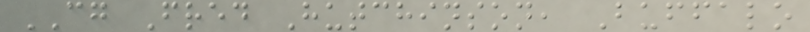CG Fred Hutchinson, Buffalo
